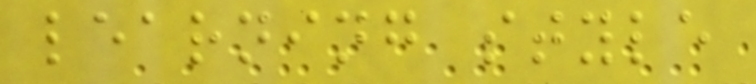learning style
